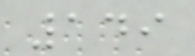149
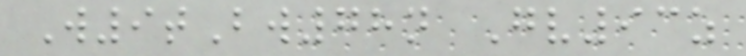W9tBw78n Gv93z
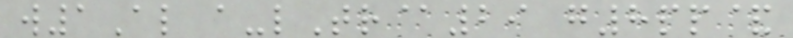w1Al a-lTr@29 g8pp&
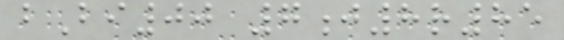bBi00 7j8r85
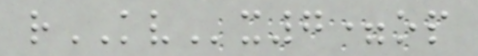rKVx7=op
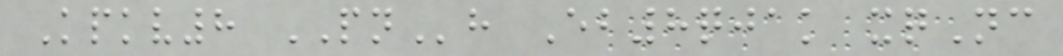Kpkv8 PNh Eb8qjak xqNc
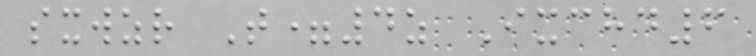sxwzr T=4z Ixchd6
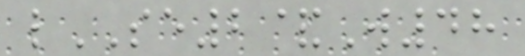lSE2&W48
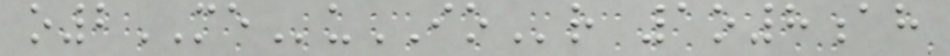o2MEuIOr 1o8ah
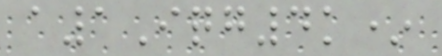a1Iqg4k*
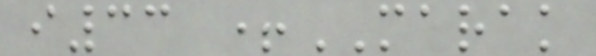i33 +MARAK
